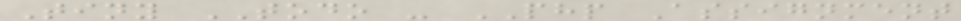Tiny TODO - PHP Assignment
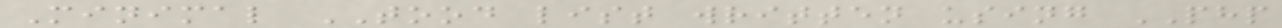Minimal TOOD list written using PHP
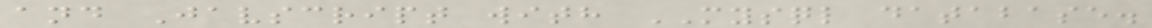and Javscript with MYSQL database.
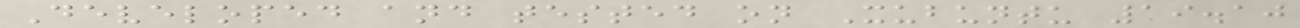Developed and tested on Xubuntu 19.10
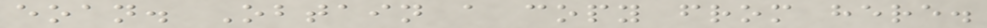eoan. Obtain a copy from here.
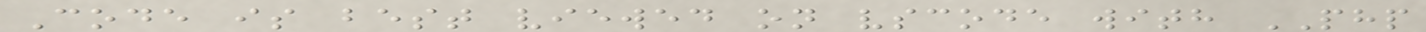Code is best viewed on vscode with PHP
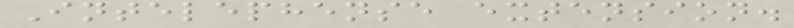Intelephense extension.
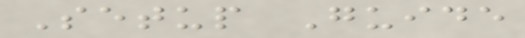Setup Guide
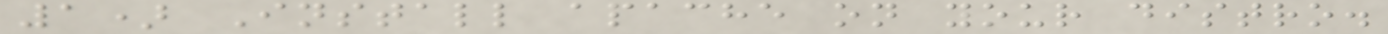1) Install apache on your distro.
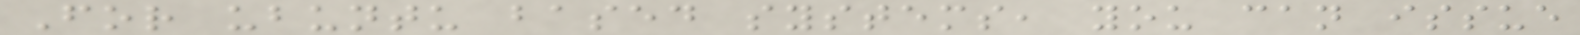For ubuntu based systems, you can issue
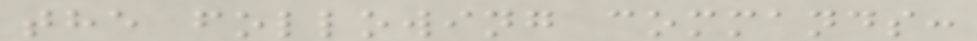the following commands:
